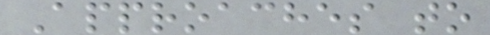Approaches to
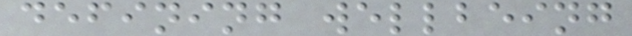defining wellbeing
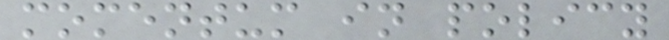momentum in policy
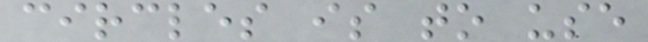circles is to use
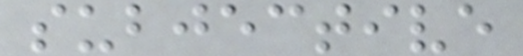subjective
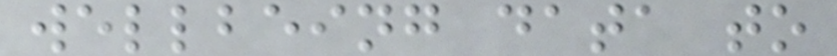wellbeing data to
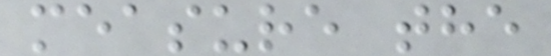measure the
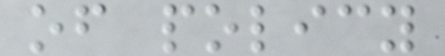of policy
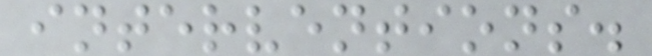interventions.
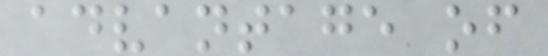advantage of
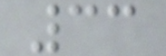33
